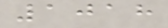1018
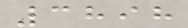3898
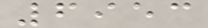6953
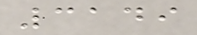3149
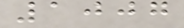1007
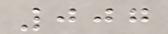007
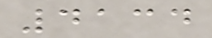4134
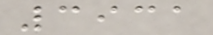3931
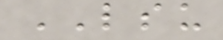LSU
